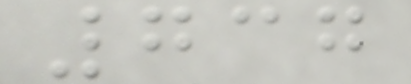737
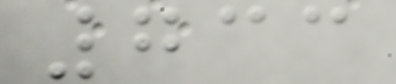733
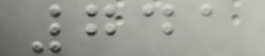741
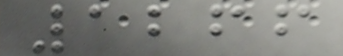1266
